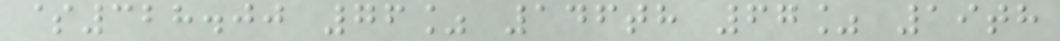$328.00 76% 146th 67% 19th
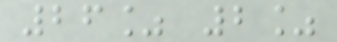26% 2%
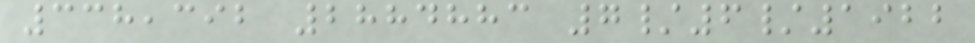338,392 2884883 7/6/1922
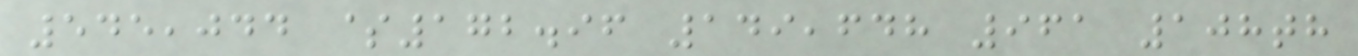545,044 $172.96 149,648 961 108th
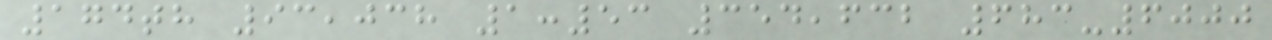174th 93,038 1:53 354,632 683-6000
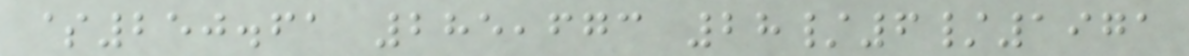$250.61 285,673 28/6/1971
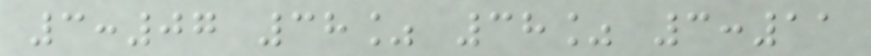3:07 38% 38% 3:11
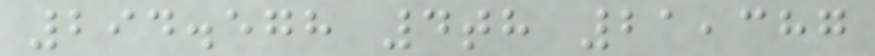294.578 4th 21,387
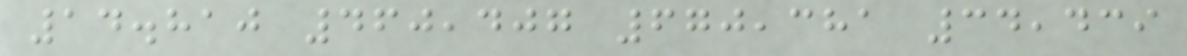14.810 460,407 670,381 34,439
